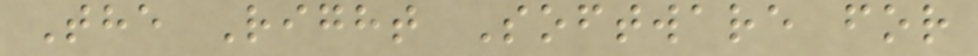The Right Software for
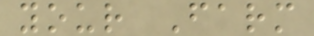your Farm
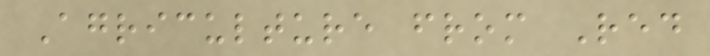Agriculture from Red
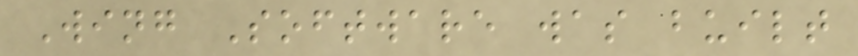Wing Software was built
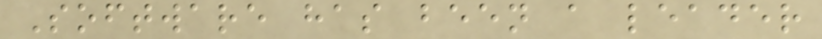Software has been a leader
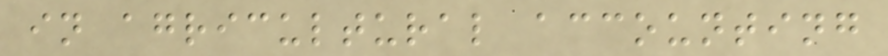in agricultural accounting
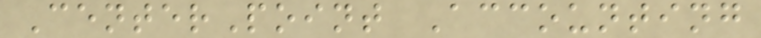CenterPoint Accounting
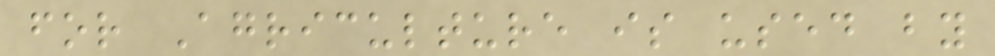for Agriculture is used by
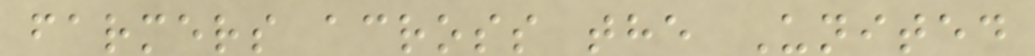farmers across the United
